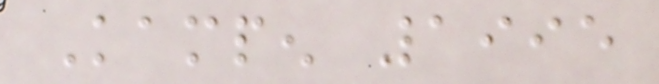Kampen 1995
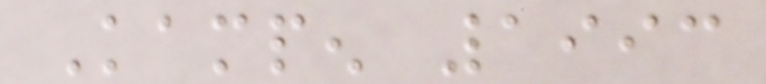Kampen 1993
